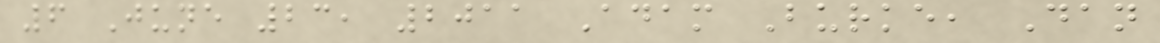6 June 23, 2011 Adam Burke, Dan
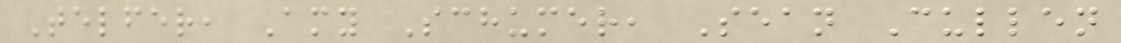Telfer, Amy Schumer, Sean Cullen
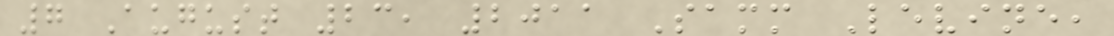7 August 23, 2011 Samm Levine,
